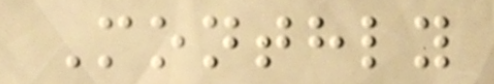Monthly
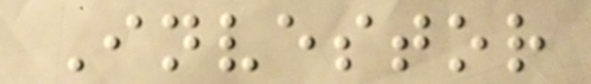Investor
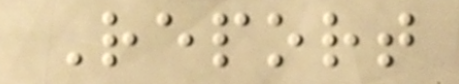Report
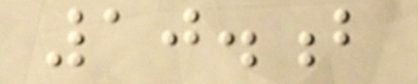10.b
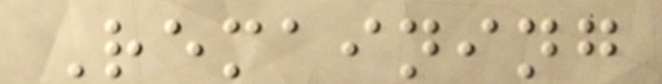Remaining
